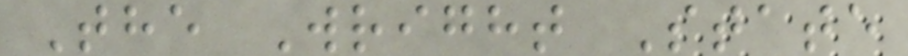The Wright State
